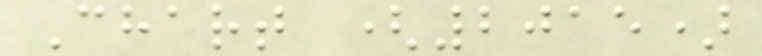Chart (2015)
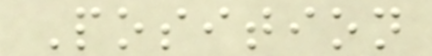Position
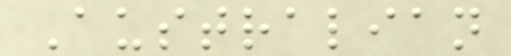Australian
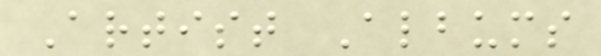Artist Albums
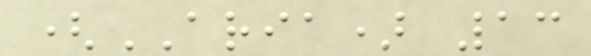(ARIA) 13
